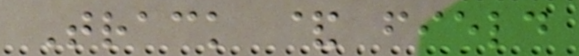Track & field
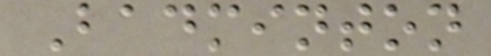Badminton
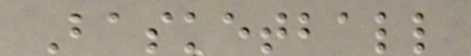Basketball
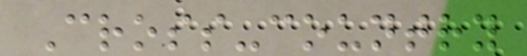Cross-country
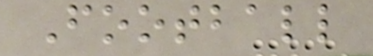Football
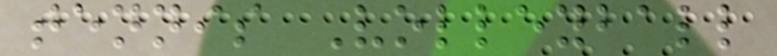tennis Volleyball
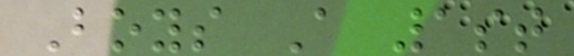Boys A 1st
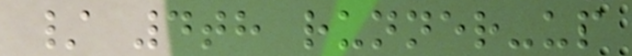/ 4th runner-up
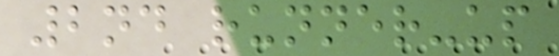2nd runner-up
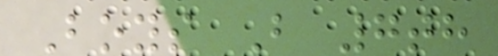Boys B 7th
